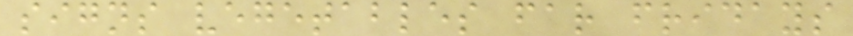signs vegetables far fridays
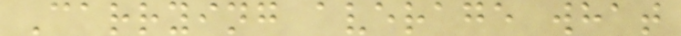Carrying average what
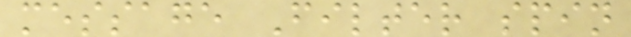message Filter spin
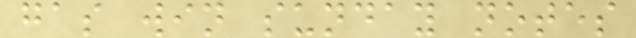gas win sunday notes
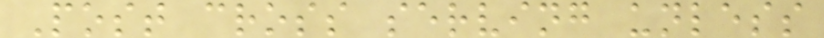Post cross serving unless
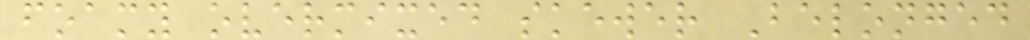foamy overmixed skewer Belonged
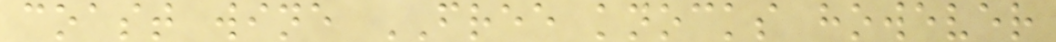coast wine FREE knocks however
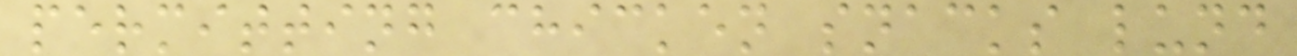permitting chicken snacks lund
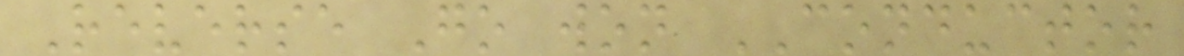Reverse Go won CONDUCTOR
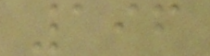196
